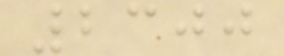2300
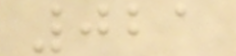021
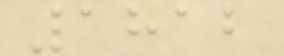1812
